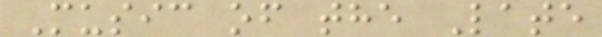Music of the Late
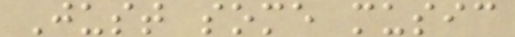Just some music
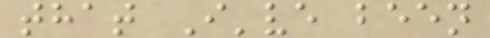that I've been
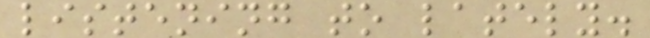listening to lately.
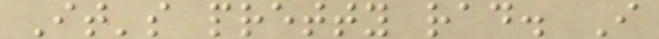It's pretty rad. I
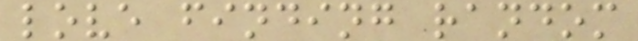love finding random
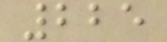225
